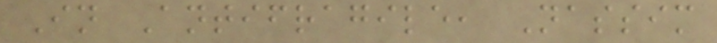In Antifragile, Nassim
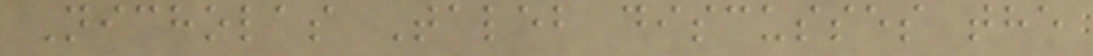Nicholas Taleb discusses the
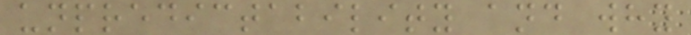unpredictability and why
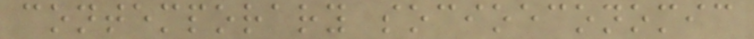contemporary socioeconomic
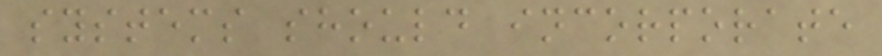systems should incorporate
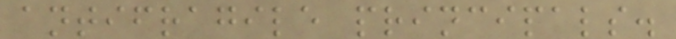antifragile principals.
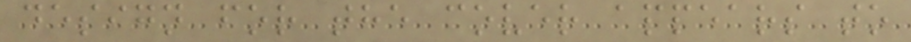design for the cover appears to
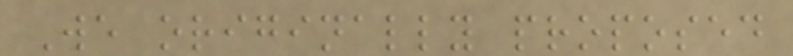We originally proposed
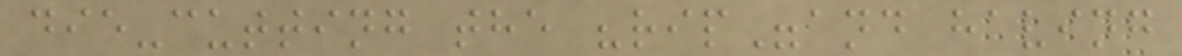die-cutting the "rip"and having
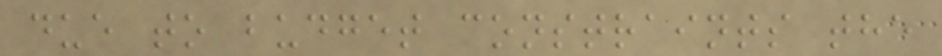due to budget constraints the
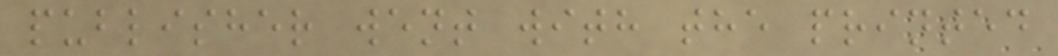publisher went with the printed
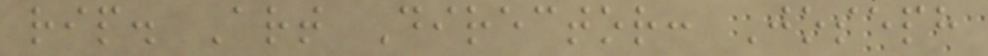rip. Art Director: Joseph
